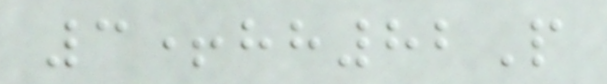3+hh82P
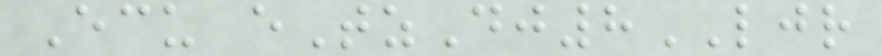Ecu eTzDj8LJR
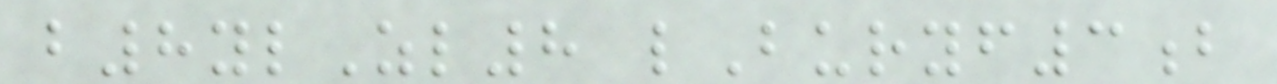b8ylZl8 lBuryf3b
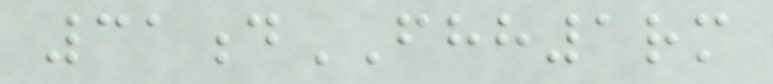31dFHH1rm
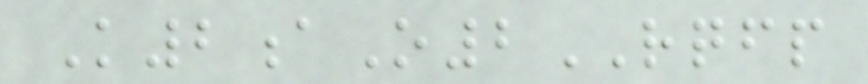K2aO2RQFP
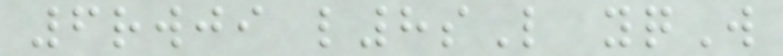6rwji l8sL yqW
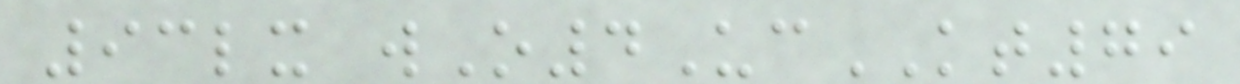93lx wO4UcKT79
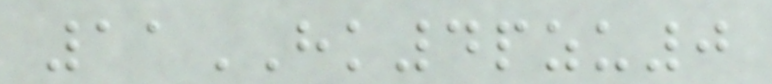11HK4pzu0
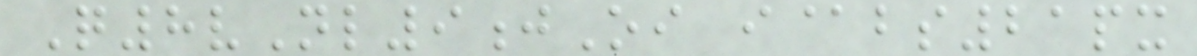Q8vNl9jOi i@bs21px
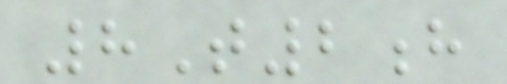8T2h
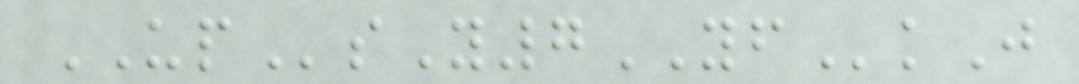UPsY7YFkJ
